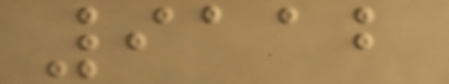9112
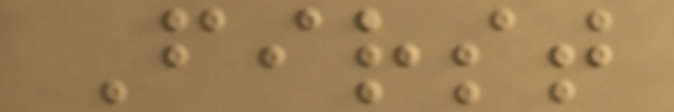First
